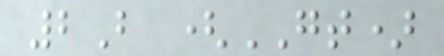2B (GT)
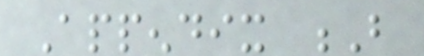Appendix B
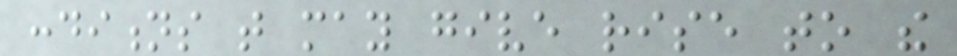conditions that may give rise to the
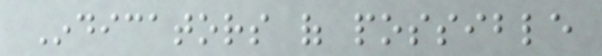Indicators of possible
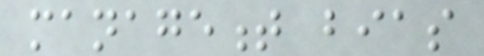management bias
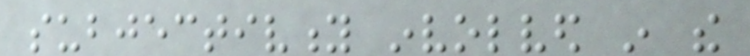subjectivity involved in the
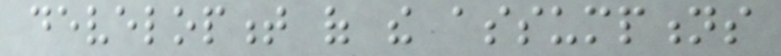development of the assumptions
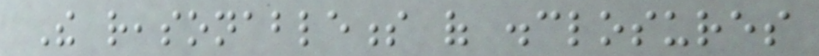The reasonableness of disclosures
